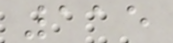115
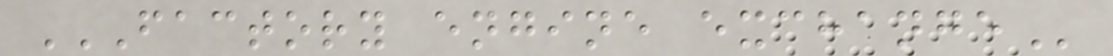FACTORY ENGINE EXCHANGE
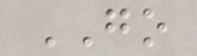GO
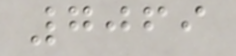7069
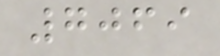7069
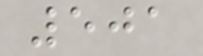501
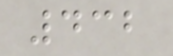432
